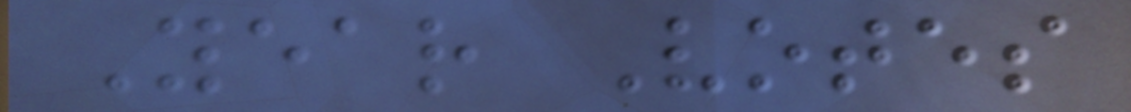Year Votes
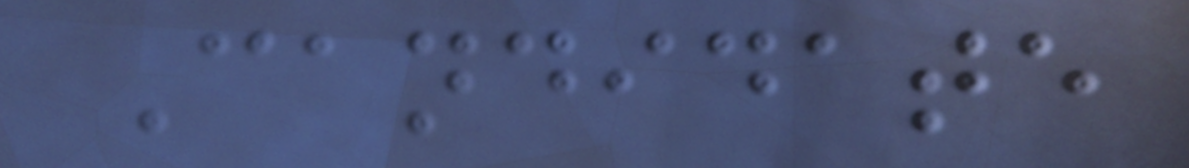Candidate
